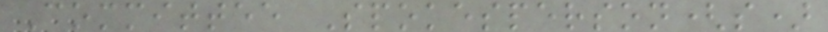Committee Spokesperson(s)
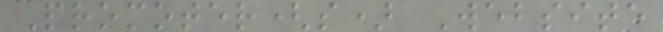Promoter(s) Website
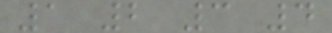1 2 3 4
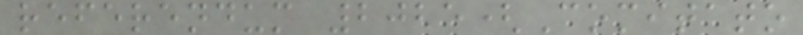referendum 2025(Comitato
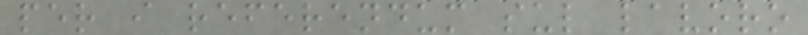per i referendum sul lavoro
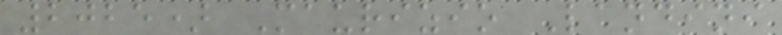2025) Maurizio Landini
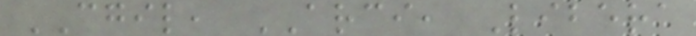CGIL, ARCI, Libera
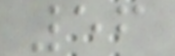56
